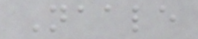Naale
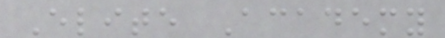Elite Academy
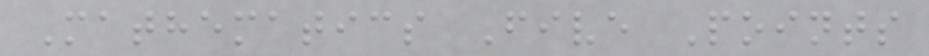Mathematics Five Points
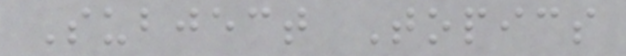Subject Topics
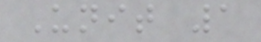Unit 1
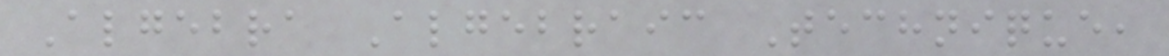Algebra Algebraic Technique,
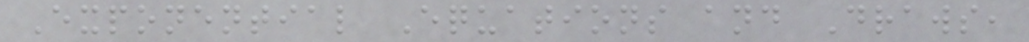Exponential Equations and Draws,
